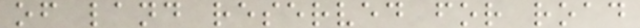of land reserved for road
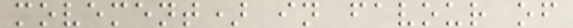movement) in favour of
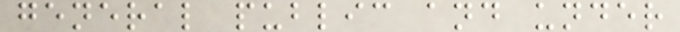general public and under
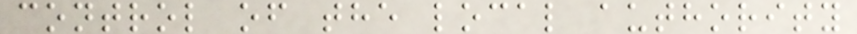control of the local authority
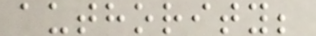authority;
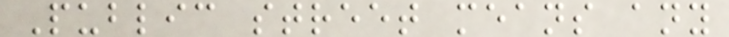Public street means any
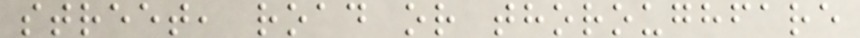street, road or thoroughfare
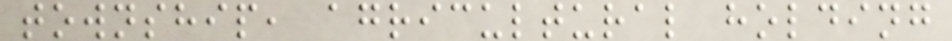township, agricultural holding
